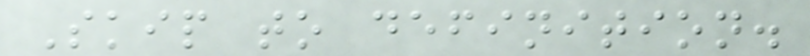Skip to definition.
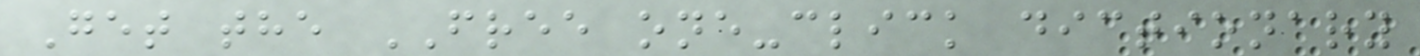Get the FREE one-click dictionary
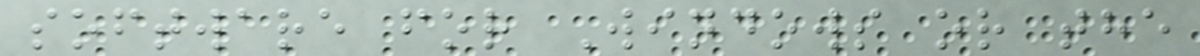software for Windows or the
